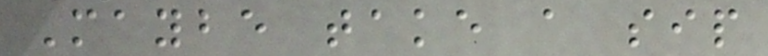Maybe take a sip
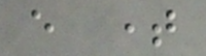every time
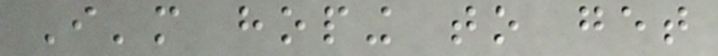I'm hoping to get
